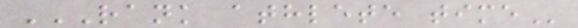RANK ATHLETE TIME
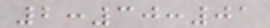2:30:01
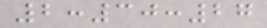2:30:27
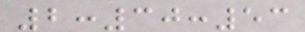2:30:53
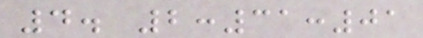4. 2:31:01
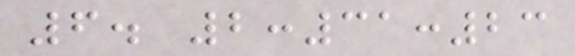6. 2:31:23
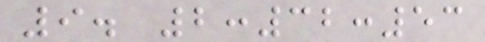9. 2:32:53
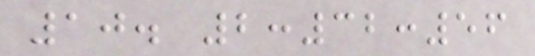10. 2:32:56
